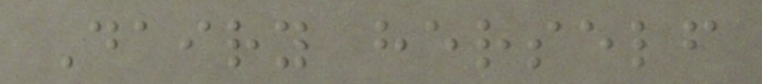Dairy herself
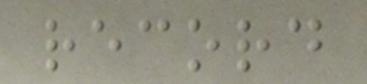record
